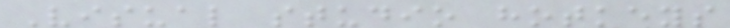Visual studio hotkeys
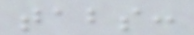tabs:
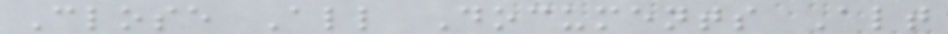Close All Documents Alt
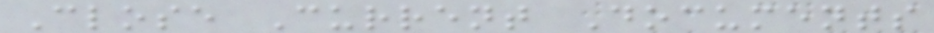Close Current Documents
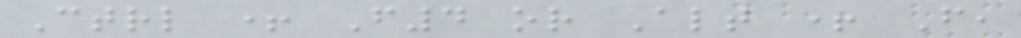Ctrl + F4 or Alt + F,
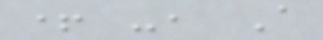+ -, A
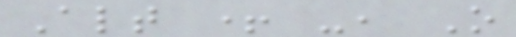Alt + -, O
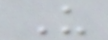U
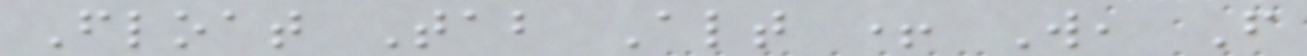Float Tab Alt + W, F
